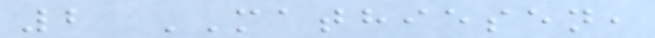2 MATHIESEN,
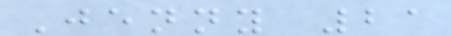Jenny 21
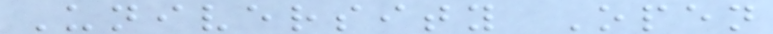University Open
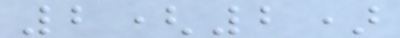2(2)
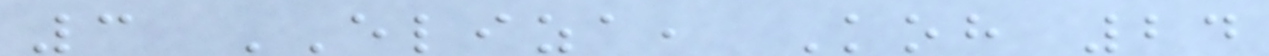3 ELIZA, Koh 24
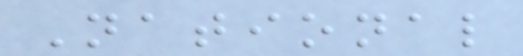National
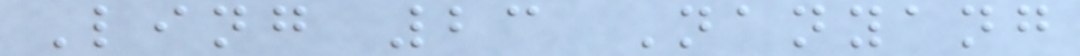Ling 23 Nanyang
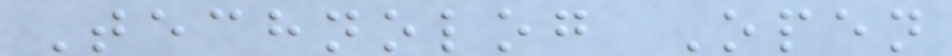Technolog Open
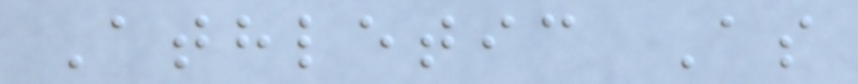Athletic As
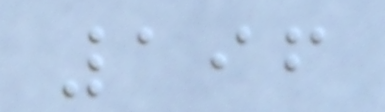196
